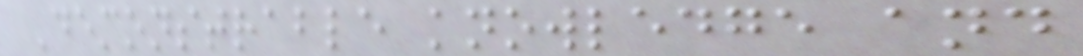Demonstrable knowledge and
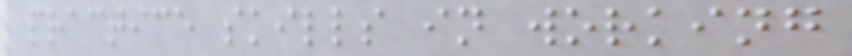practice skills in working
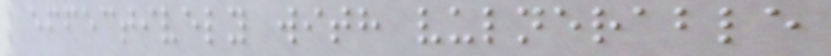effectively with vulnerable
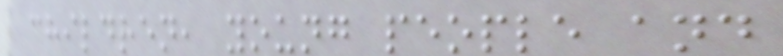children, young people and
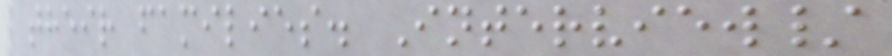their families. Interview/
